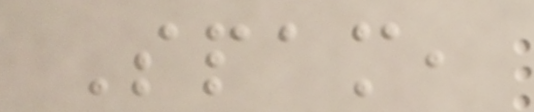Spam,
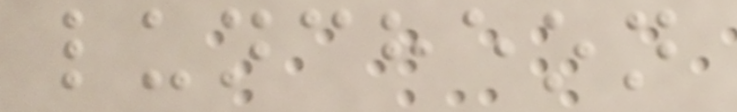luncheon
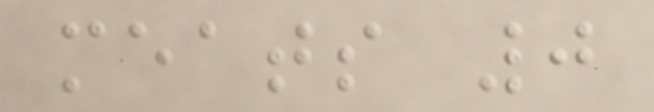meats 0
